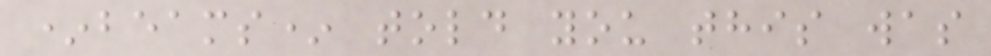*beams* told you this was
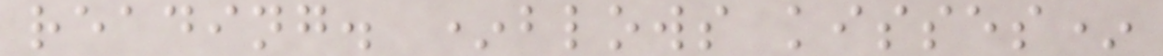reading. *blows kisses*
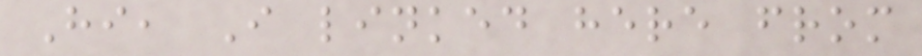Hi, I linked here from
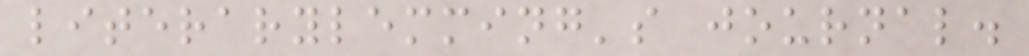literarylemming's journal.
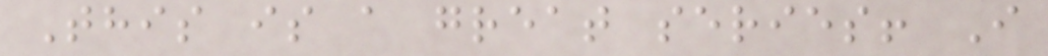This is a great series! I
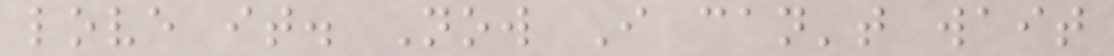love it. Now I can't wait
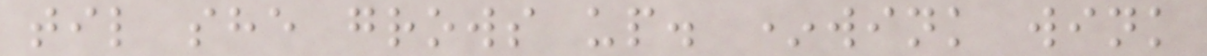til she grows up. *wink wink
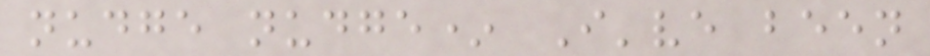nudge nudge* I've been
